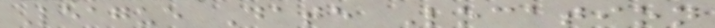League Date Location
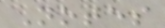Notes
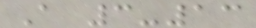A 3-13
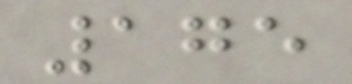175
